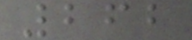262
